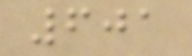601
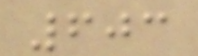603
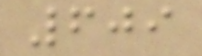609
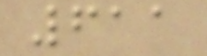611
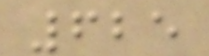625
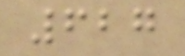627
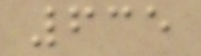635
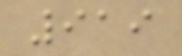919
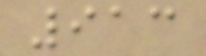913
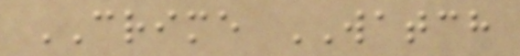CRIME WATCH
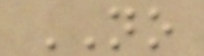NO
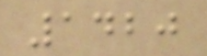1420
